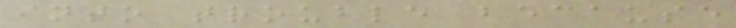into trouble because
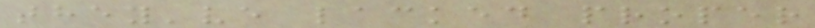they've lacked proper
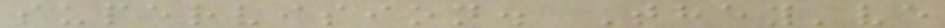supervision. They've
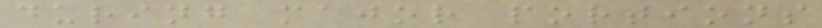during major portions
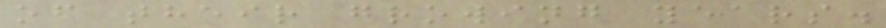of their growing years.
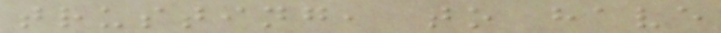trusting, to have
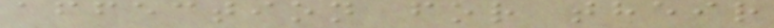affection for their
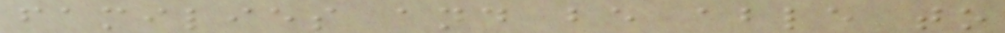families and be able to
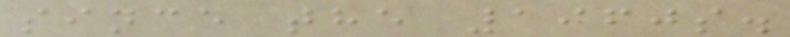since the 1960s.
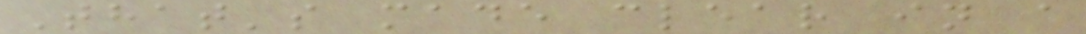That's made clear in a
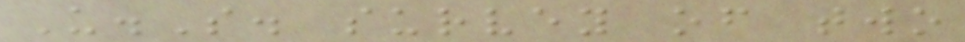U.S. survey of two
